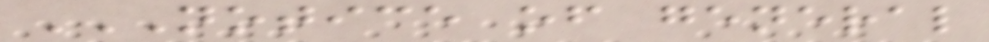NOTICE OF GENERAL
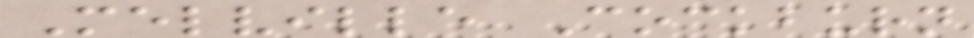Melville Cockburn
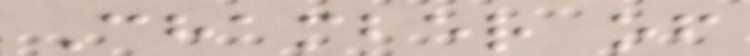Chamber of
